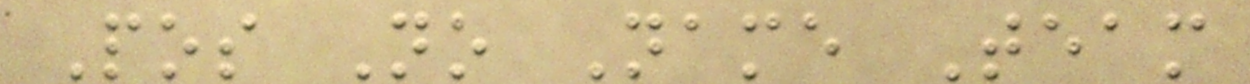Pos No Name Team
